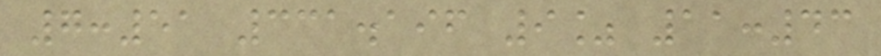7:51 331.196 9% 11:43
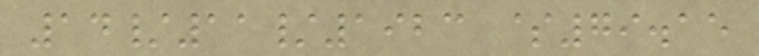14/11/1923 $79.15
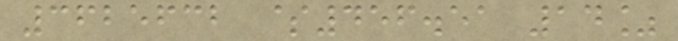3625632 $456.51 14%
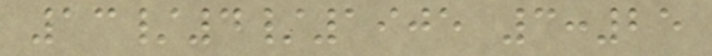13/4/1905 3:25
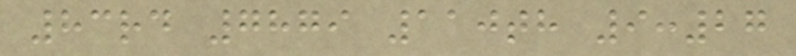83rd 7879 110th 9:27
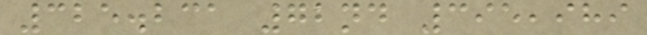325.231 72nd 395,989
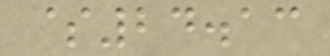$24.13
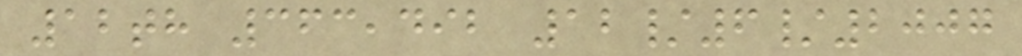12th 363,492 12/6/2007
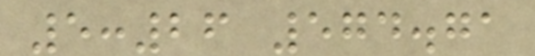5:26 574.71
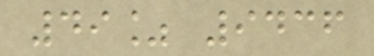49% 9436
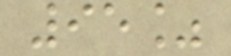95%
